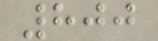800
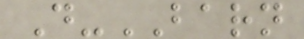D-BARN
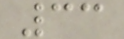33
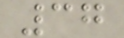37
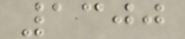1300
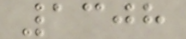1308
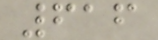616
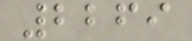2269
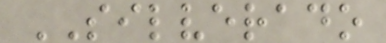SILVERADO
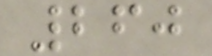260
